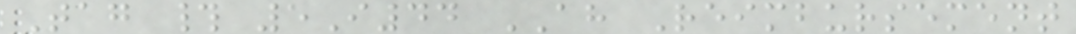Tag # 5I44 AH Reimbursement
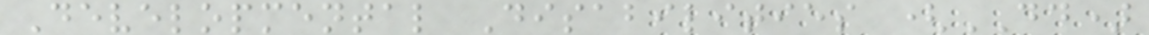Developmental Disabilities (DD)
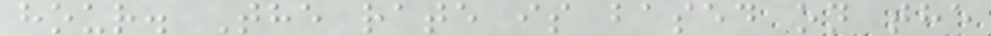hour. The rate is based on the
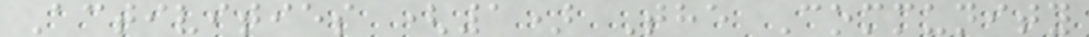Activities (1) The Community
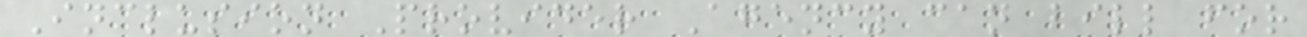Inclusion Provider Agency can bill for
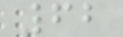62
